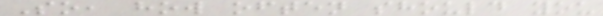So, how often should you
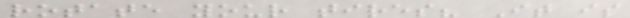rotate your tires? It is
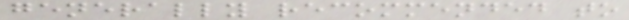generally recommended to
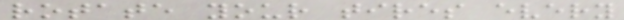rotate your tires every
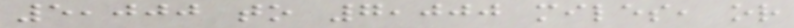5,000 to 7,000 miles, or
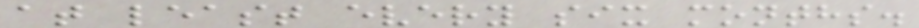at least every six months.
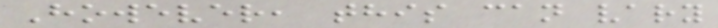However, this can vary
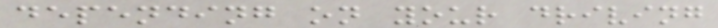depending on your driving
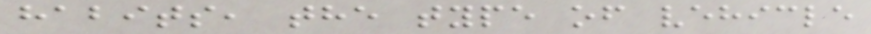habits, the type of vehicle
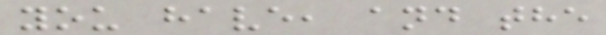you have, and the
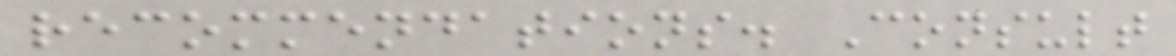recommendations. Consult
